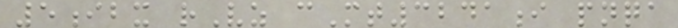5ibx rVz cMt3241i pnqa
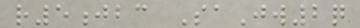r5jbc SaJw2q
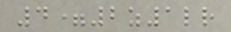4=2z1lr
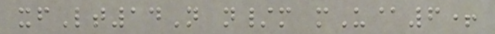xfLt14N n/m mU@6+
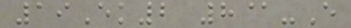19Ek2 8@-E
